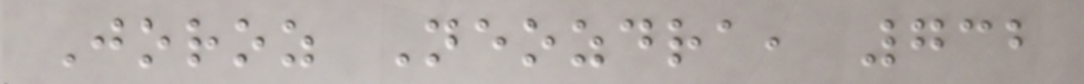Joroz Neozdra, 732
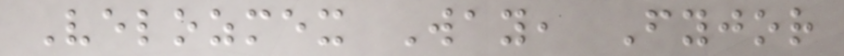Velozmex Way, Fyjor
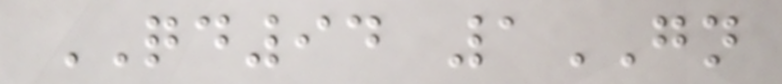QD94 1GN
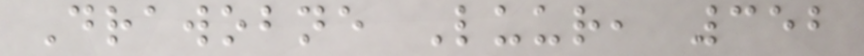Drawobne Luur, 352
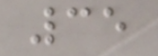35
